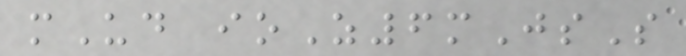mUd ioZ6mJsS
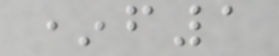*f1
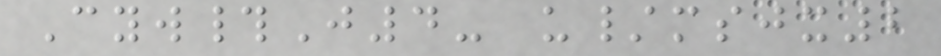Cyw#J4- u/msjx2
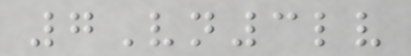7Vn3lv
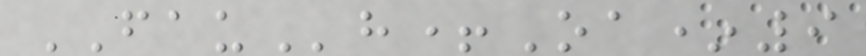FAUh+Oa*9
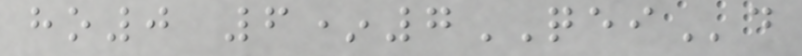ho0 6*7QEId
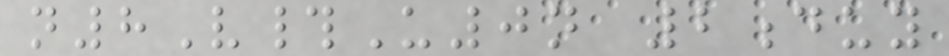n8V#U0n 2duy
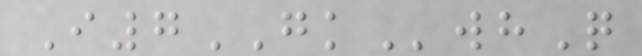I7GKwhQ
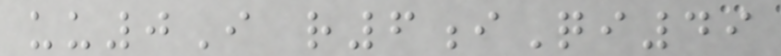uu0I r6iQi49
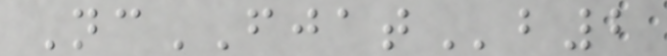NcFJATb2
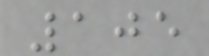105
